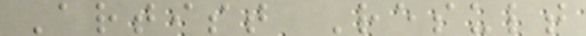Artist Result
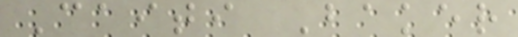Caiti Baker
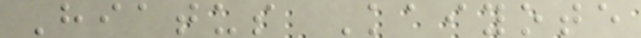Hiatus Kaiyote
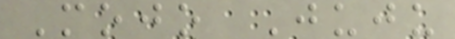Mojo Juju
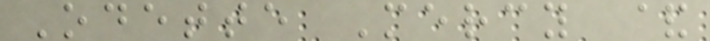Odette Mercy &
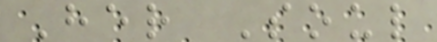Her Soul
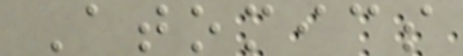Atomics
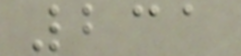231
